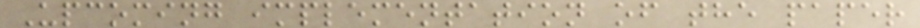Upcoming implementation of the paper
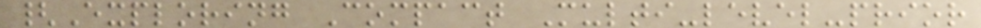{Exploring Compact Multi-level-prior
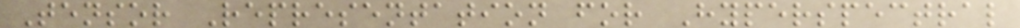Tensor Representation for Hyperspectral
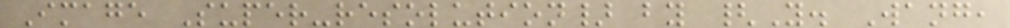Image Super-resolution} by {Y. Wang,
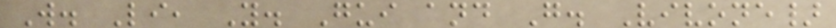W. Li, Y. Gui and G. Vivone}
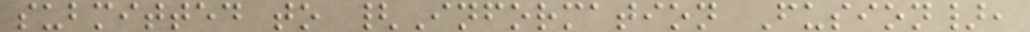submitted to {Information Fusion},
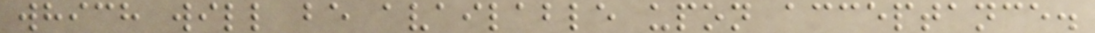which will be available upon acceptance.
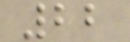22
